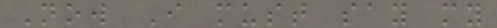Now I must say my
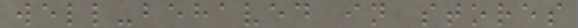well-behaved in stores
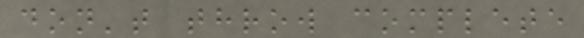don't throw complete
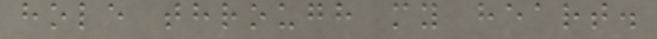hole through my heart.
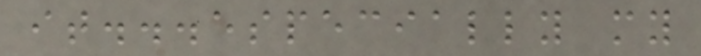it...especially my
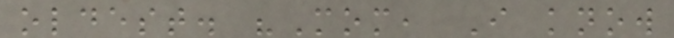oldest. "Mom, I know
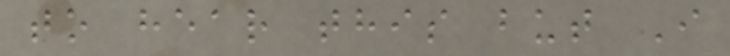to hear this but I
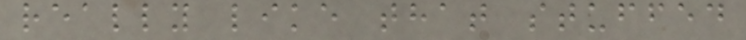really like that stuffed
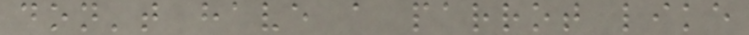don't have a parrot like
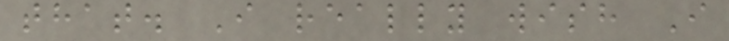that. I really wish I
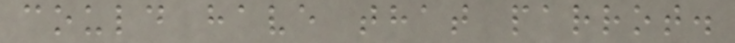could have that parrot.
